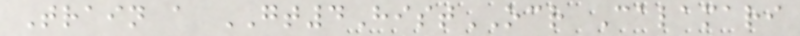Train a GT4HistOCR Calamari
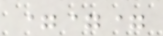===
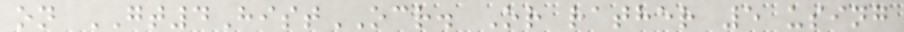on GT4HistOCR. Or rather 5 using
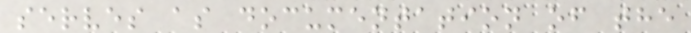serves as documentation of the
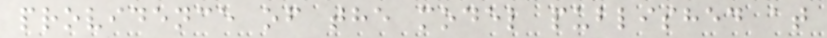providence of the model published at
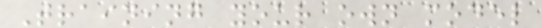Training your own model
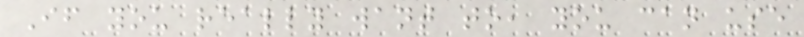If you really want to, you can use
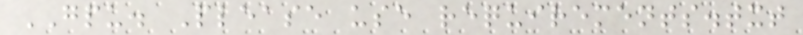GPU. Please use requirements.txt
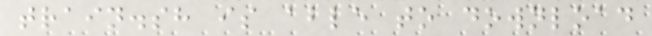train.sh is able to download
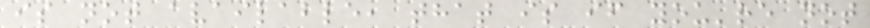is not available, that is if you're not
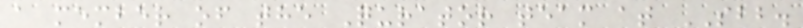a member of the Qurator team at SBB.
